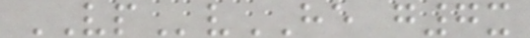VPvHE g7x
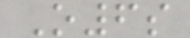O6s
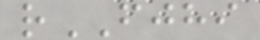rFJHI
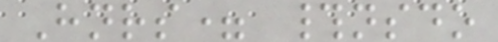Hnrs= #nsdo
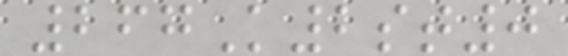267K2st0
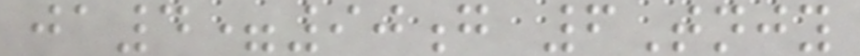ja4=90g 6Tnjy
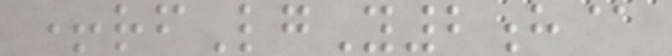+rfLgY2h@
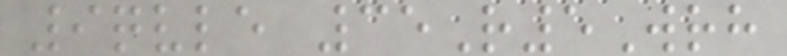9qvle 35R5Wrh
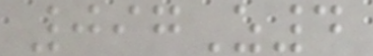097Z4
